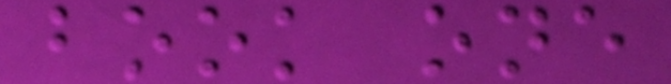book one
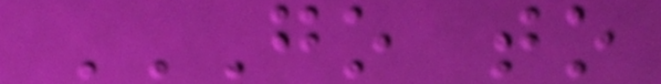GO TO
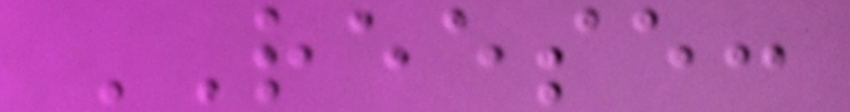REESE:
